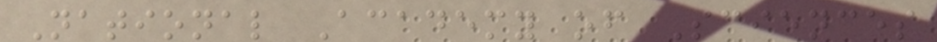National Academy of Sciences
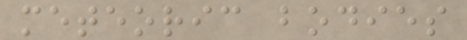meteoric bodies
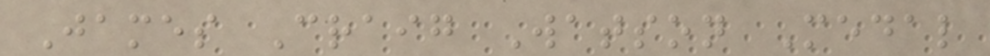James Craig Watson Medal
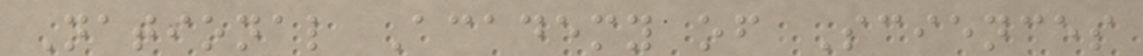National Academy of Sciences
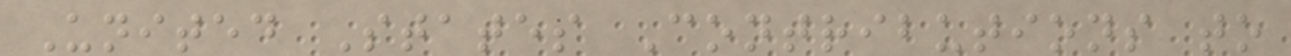United States Contributions to
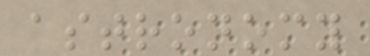astronomy
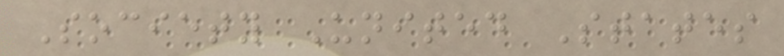Society United States
